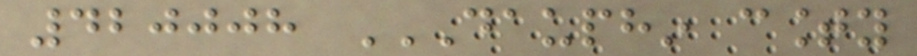420008 DAUPHIN COUNTY
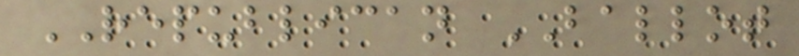REPUBLICAN BALLOT
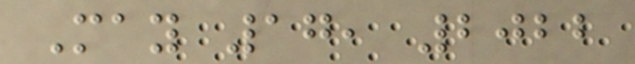May 17, 2022
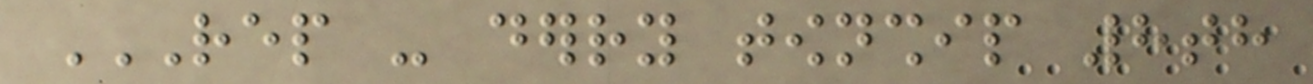REP - DERRY TOWNSHIP 8TH
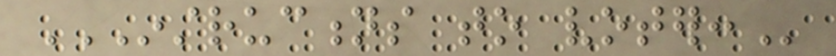INSTRUCTIONS TO VOTER:
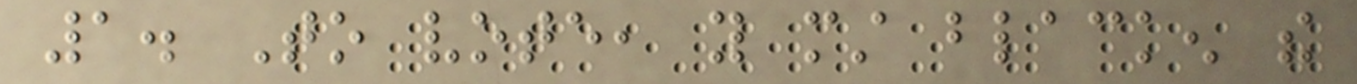1. To vote, you must blacken the
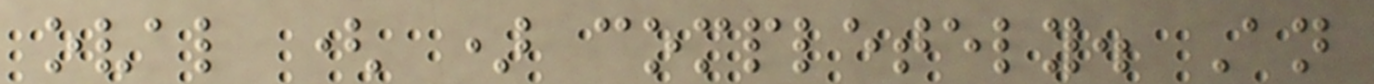oval ( ) completely. An
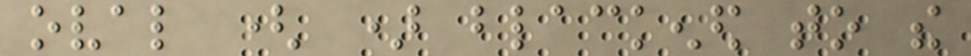oval ( ) blackened to the
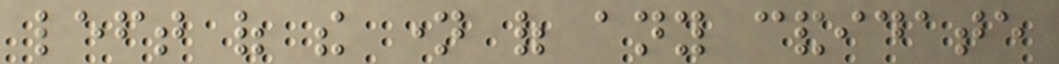left of the name of any candidate
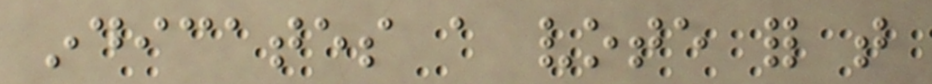indicates a vote for that
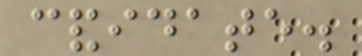candidate.
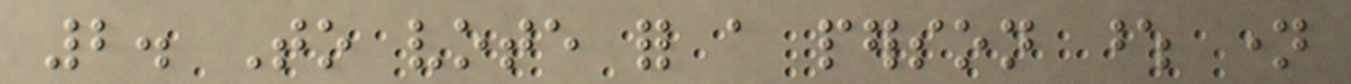2. To vote for a person whose name
